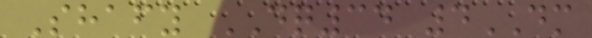Shafy DQ34 4DM
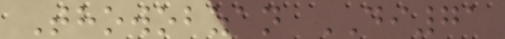Thowobzan DI71
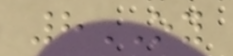8OY
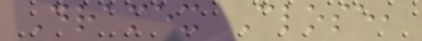Dramex Close,
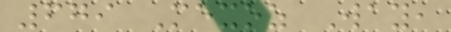679 Mexoz Way,
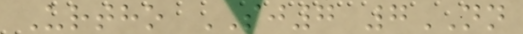Urtho SJ7 7NN
